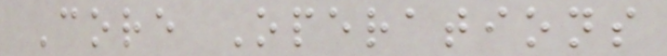Core Operations
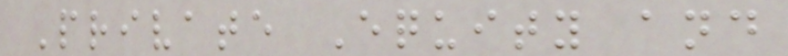Private Equity and
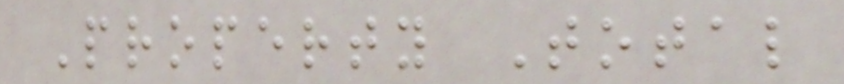Property Total
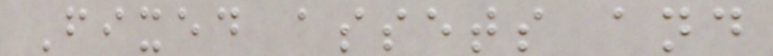Fixed assets and
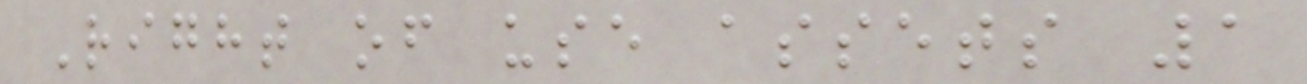Right of use assets 1
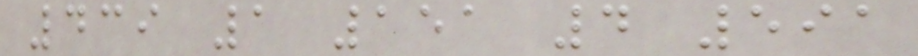439 1 151 4 591
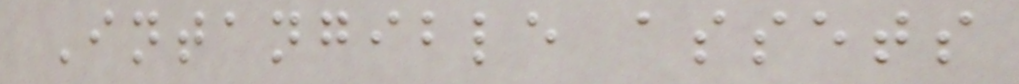Intangible assets
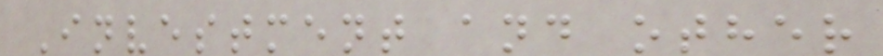Investment and other
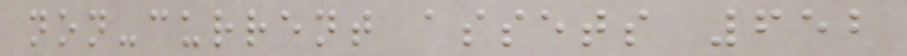non-current assets 652
